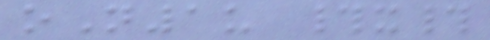oN1u #x#
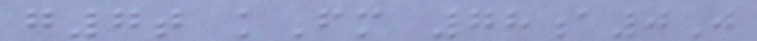g7t kFm 78a0J
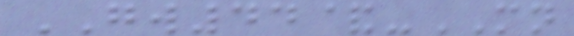GW44&-MN
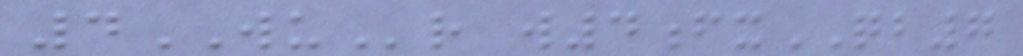4WUr w4fxQB7
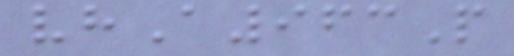vhA963P
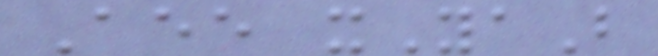Aee xYaB
